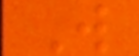W
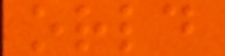orld
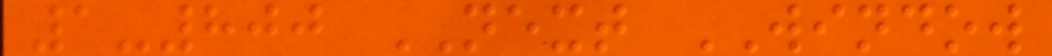1-800 NEXT WINDOW
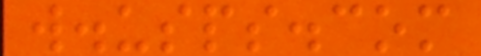w.usps.com
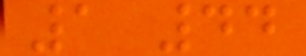1 44
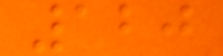120
